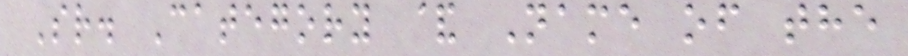Sr. Category & Name of the
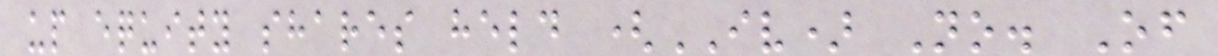up equity shares held (IV) No. Of
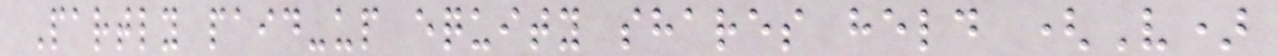Partly paid-up equity shares held (V)
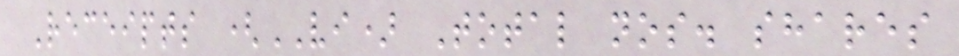Receipts (VI) Total nos. shares
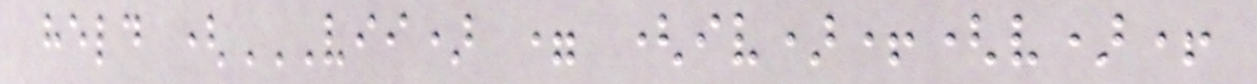held (VII) = (IV)+(V)+
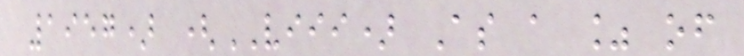1957) (VIII) As a % of
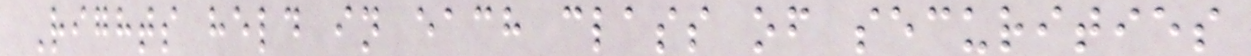Rights held in each class of securities
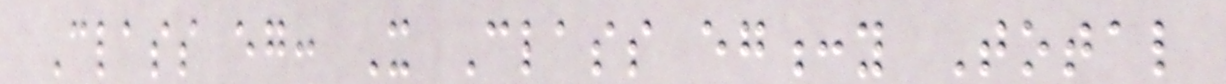Class eg: X Class eg:y Total
